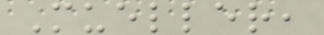Mueller,
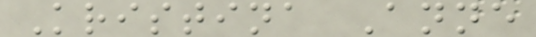Kristina Anne
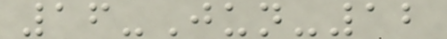16-Jun-12
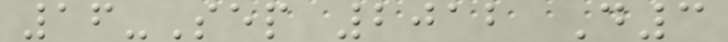16-Sep 2012 D3
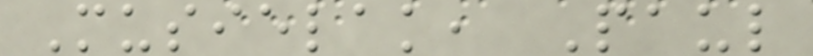Musielak, Paul
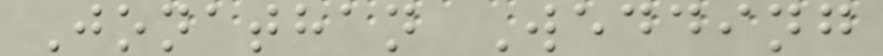Jonathan Wedding
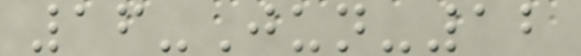16-Jun-12
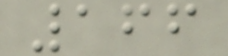166
